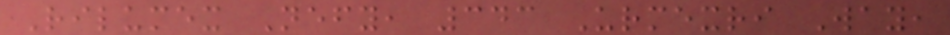Rilumex Nefy, 343 Urmexri Way,
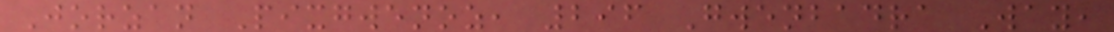Jorzan Pixgwenoz, 296 Gwenbadra Way,
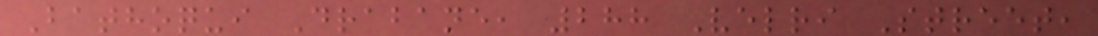Bathoqui Drabane, 288 Velri Street,
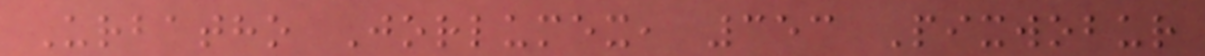Urbatho Jorlumex, 353 Pixwobur
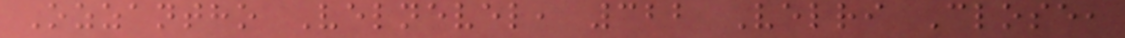Ozzantho Velnevel, 322 Velri Close,
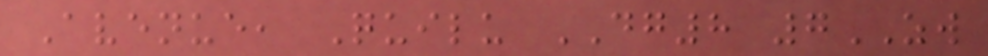Avenue, Quilu DG8 7ZW
